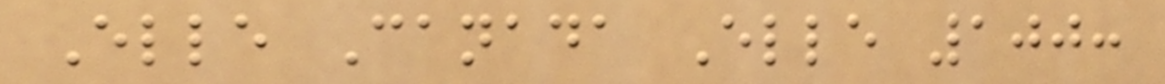Elle Canada Elle 100:
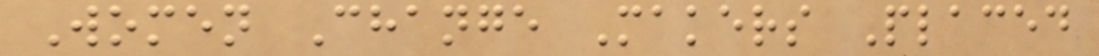Women Change Makers Placed
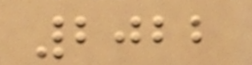2022
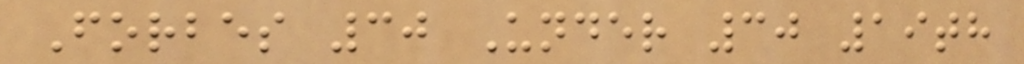Forbes 30 Under 30 19th
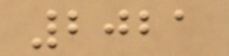2021
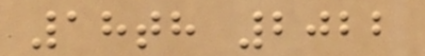18th 2022
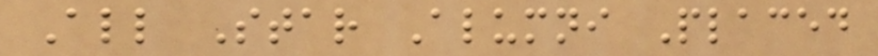All Star Alumni Placed
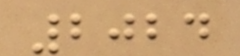2024
